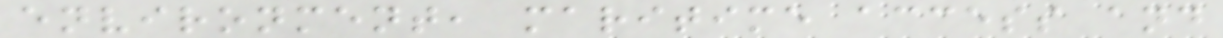environment, maritime access and
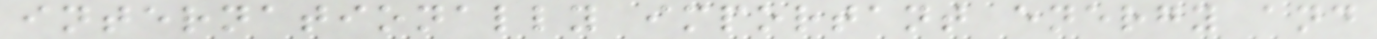internationally important energy and
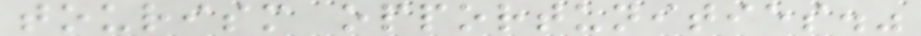tourism opportunities."
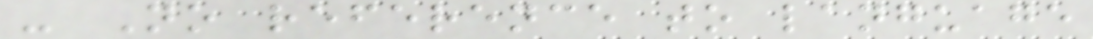- No reference to language
